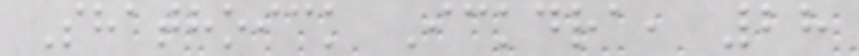Shathoick Ickdra, 28
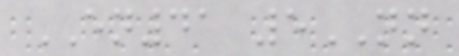EN41 5NN
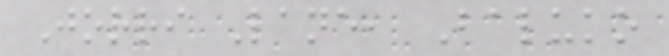Jorri Lane, Baluko
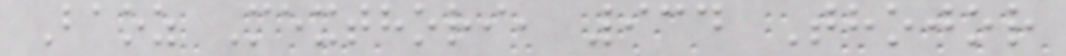Baoz Mexthori, 934 Thojor
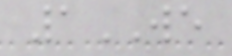1WE
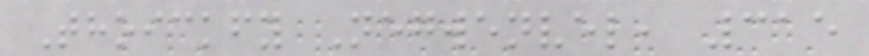Thoickfy Negwenvel, 315
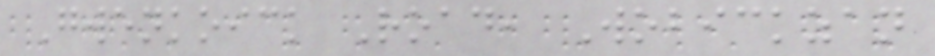Gwenkoick Road, Wobickzan
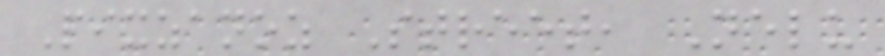Pixzanoz Street, Nelu
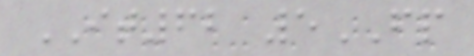IT62 5FP
